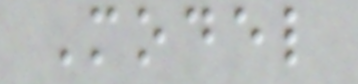Model
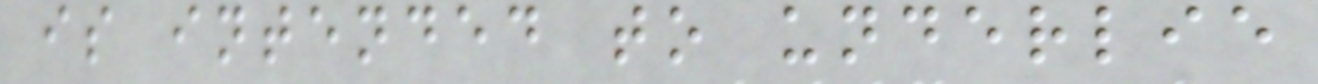is intended to underlie
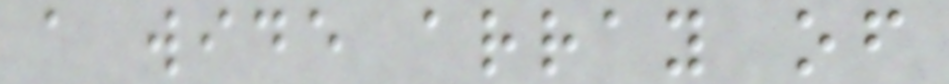a wide array of
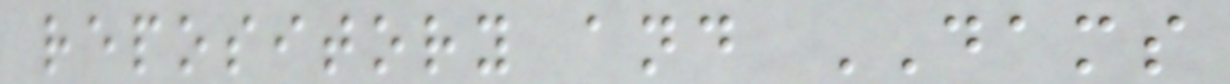repository and DAMS
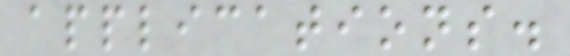applications.
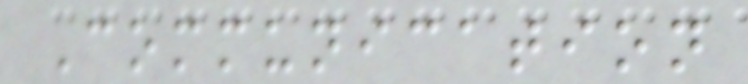Communication
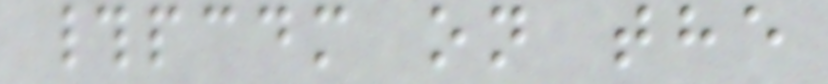#pcdm on the
